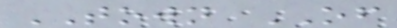TOWN OF
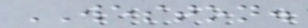WESTON.
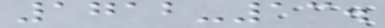1712-13.
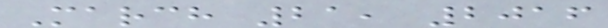March 21, 2016
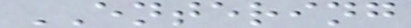ENTERING
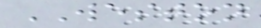WESTON
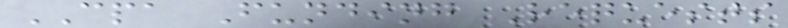CPA Funding Requests
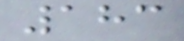183
